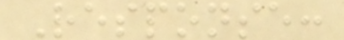Response:
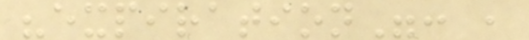"expiration": ,
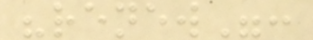"renew":
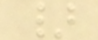}
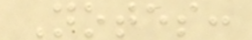Notes:
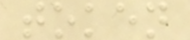token
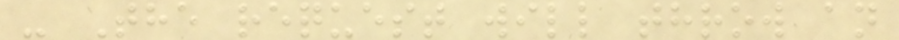- The request will throw an
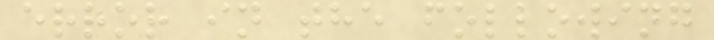error in the following
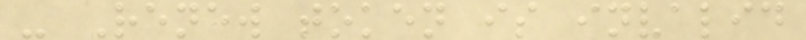- Renew token is invalid
